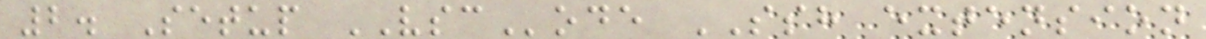2. Setup VSCode SSH extension
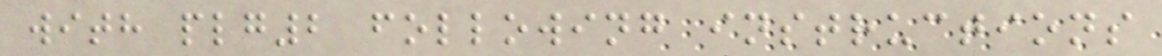with plg2 following instructions
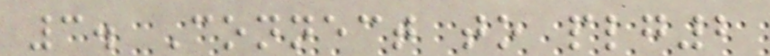3. Connect to plg2
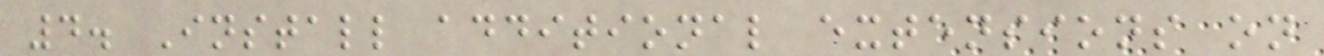4. Install additional extensions on
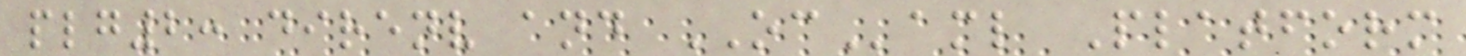plg2: direnv and OCaml Platform
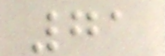71
